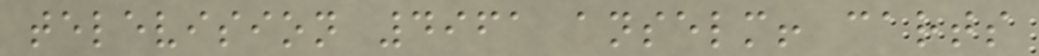television 4961 anselm! carts
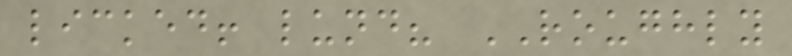licked! lund? ROUGHLY
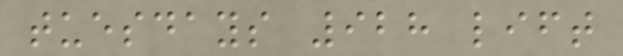tuesdays 928 lift
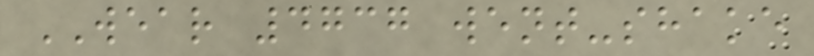WEAR 4737 went-shake
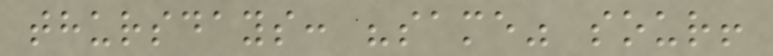thursdays: "same" sour!
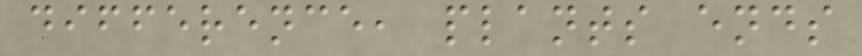difference, plants ends
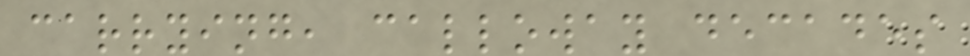carrying, calloway decades
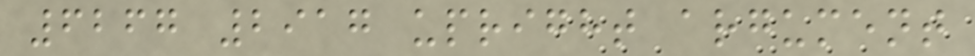6267 2917 upright argument
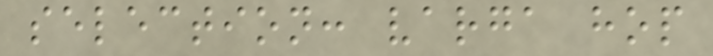selection: varga hop
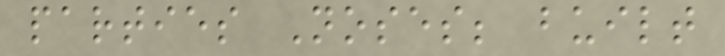parties Noses; built
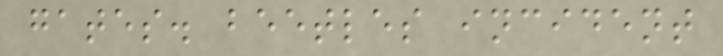gates. beetles incident
